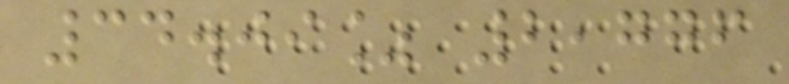34.09% 2,776
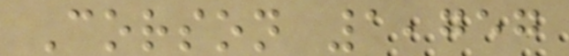Corson 1,757
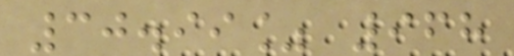30.99% 968
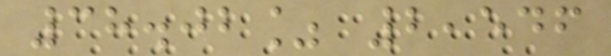38.02% 2,546
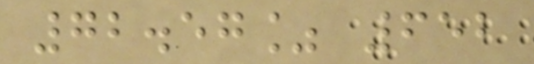72.57% 652
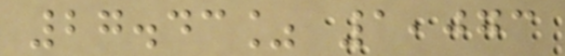27.43% 1,073
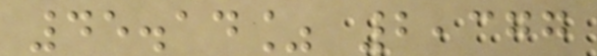45.14% 2,377
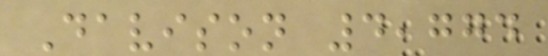Davison 4,774
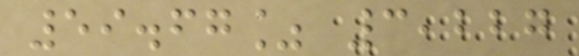59.67% 3,227
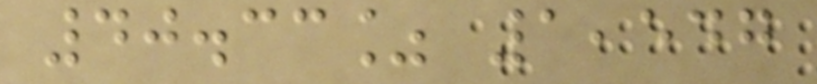40.33% 1,547
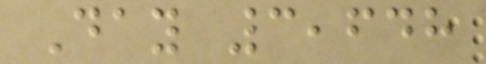Day 3,648
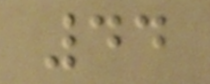44
